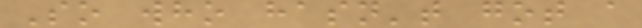So who hasn't got a
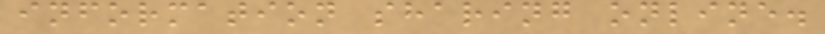information sharing online.
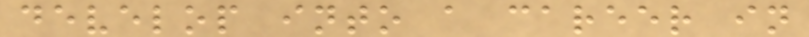develop into a career in
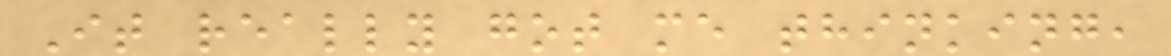It really got me thinking,
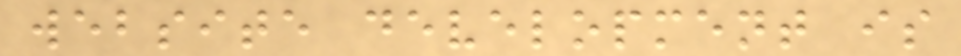website development is
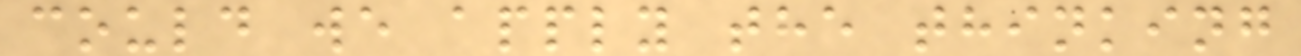could we apply the thinking
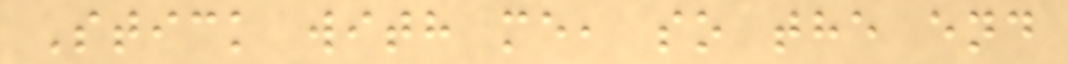Stick with me, so the end
